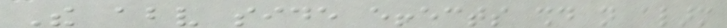The above side effects should not alarm
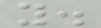you.
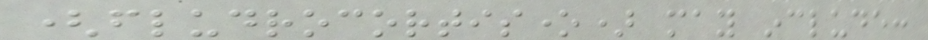(fludrocortisone) may include:
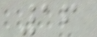16
